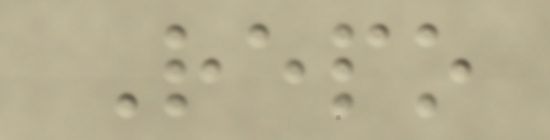Repo
